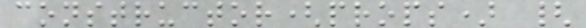constructor(props) {
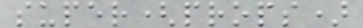super(props)
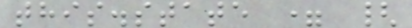this.state = {
